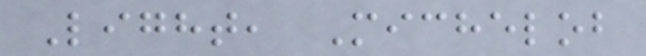Light, Michelob
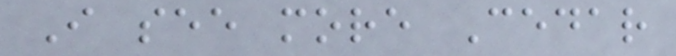I see more Cedar
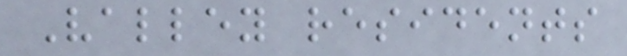Valley residents
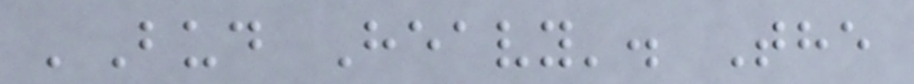'Bud Heavy'. The
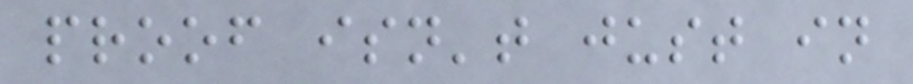proof isn't just in
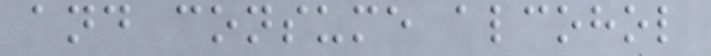and consume alcohol
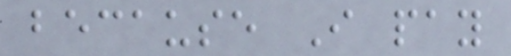because I pay
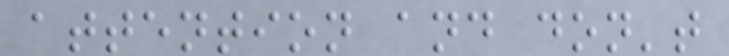attention and don't
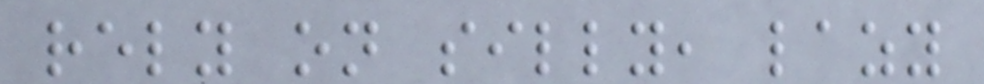rely on silly, lazy
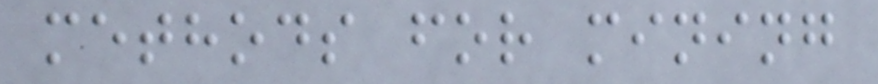methods for mining
